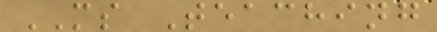MS Teaching
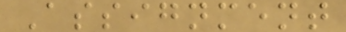Assignment
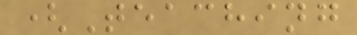(Teaching
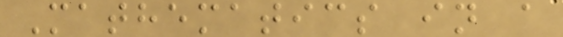Mathematics in a
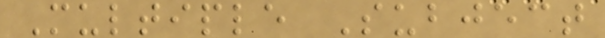Multiple Subject
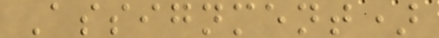Assignment)
